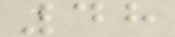48
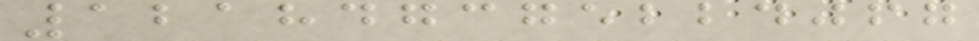121847375224067
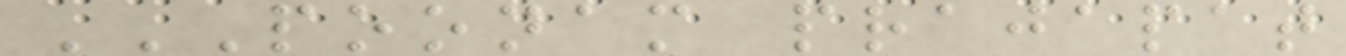POONAM PRAJAPAT
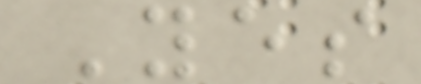Yes
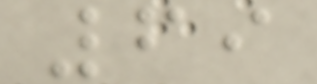69
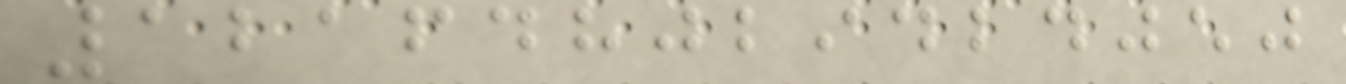121648029424050
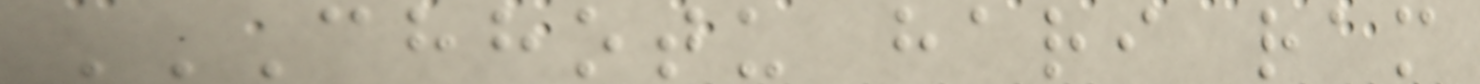CHHOTU HARI RAM
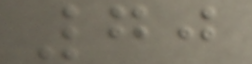70
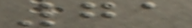71
